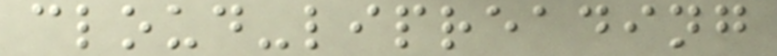cloud-lipreading
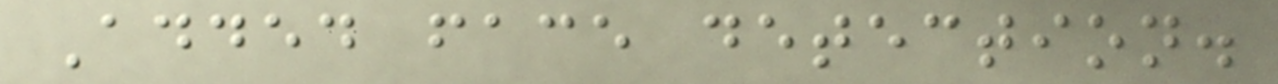Added face detection.
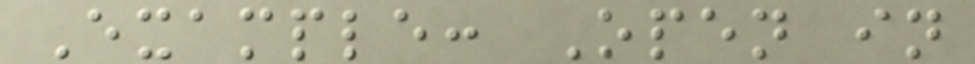Example: Open in
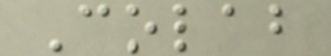Colab
